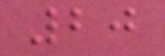20
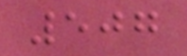507
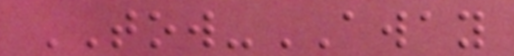TOW-AWAY
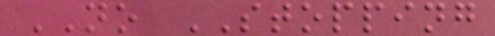NO STOPPING
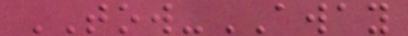TOW-AWAY
